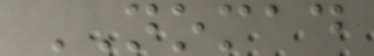NOMAD
